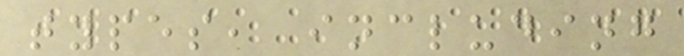types, including
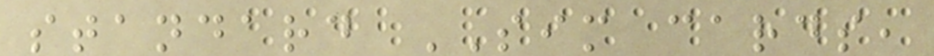standard SIM cards,
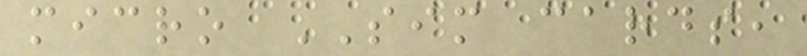micro SIM cards,
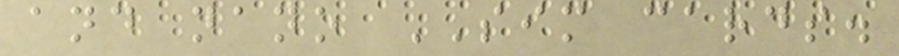and nano SIM cards.
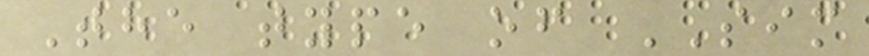The type of SIM
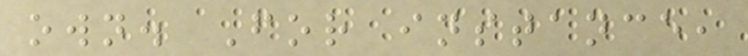own. For instance,
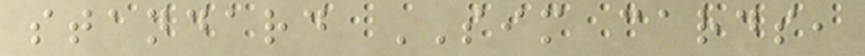standard SIM cards,
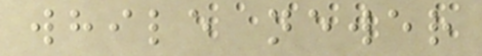while newer
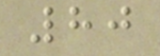80
